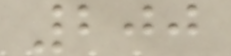200
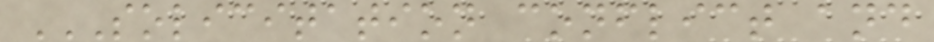SOLICITATION CONFLICT AND
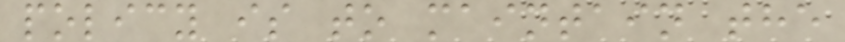policy is to maintain the
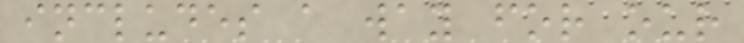includes a way for our
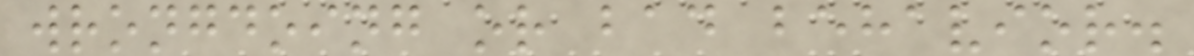wrongdoing or bad behavior.
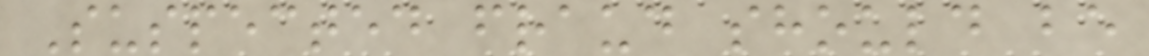Suspected fraud should be
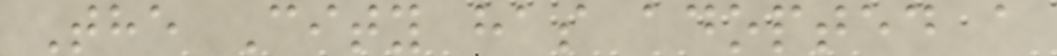The City has adopted a
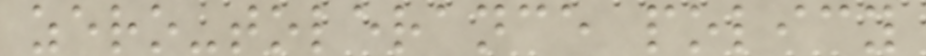zero-tolerance policy
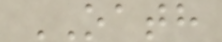OATH
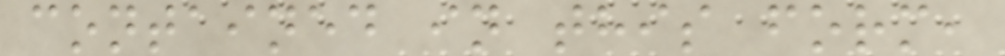contained in this form,
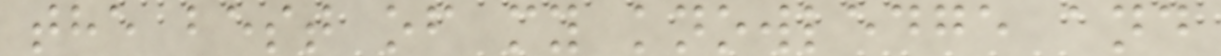the best of my knowledge and
